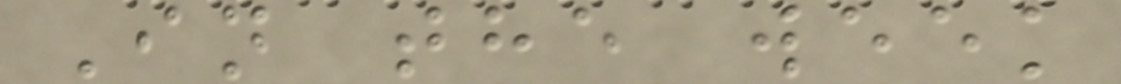In the week
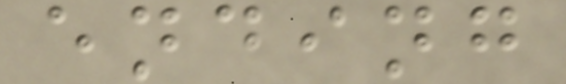ending
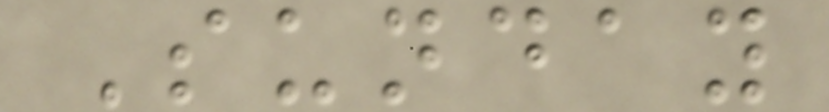Sunday
